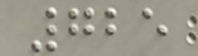725
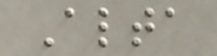Alta
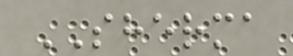SHERMA
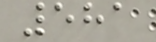581
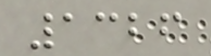1326
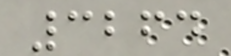3264
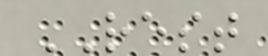REST
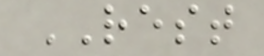REST
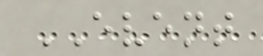EVENT
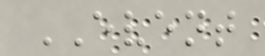EVENT
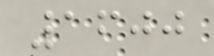1600
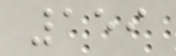159
